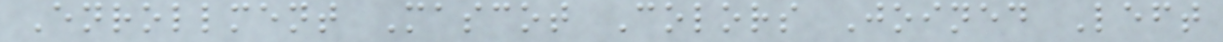Enrollment Mascot Colors Joined Left
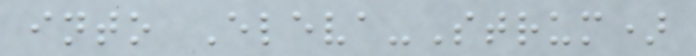into Eleva-Strum)
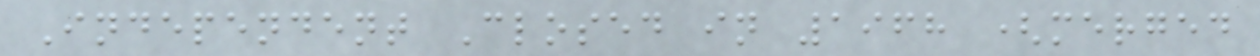Independent Closed in 1968 (merged
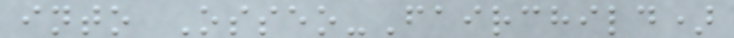into Osseo-Fairchild)
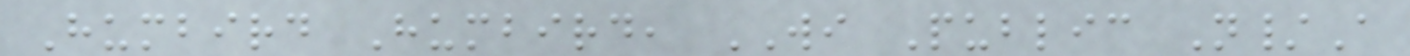Humbird Humbird, WI Public N/A
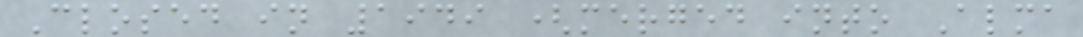Closed in 1949 (merged into Alma
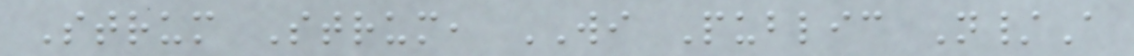Strum Strum, WI Public N/A
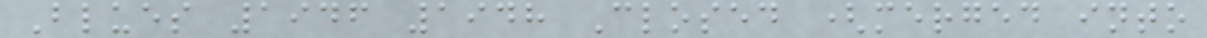Blues 1946 1948 Closed (merged into
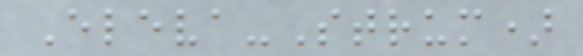Eleva-Strum)
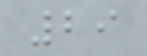29
